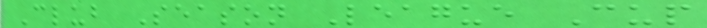Club Season League Cup
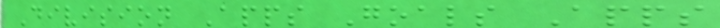Division Apps Goals Apps
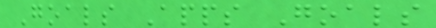Goals Apps Goals
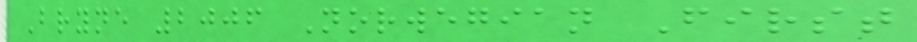Bryne 2006 Norwegian First
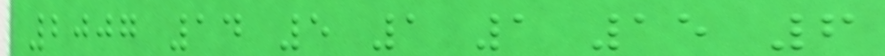2007 14 5 1 1 15 6
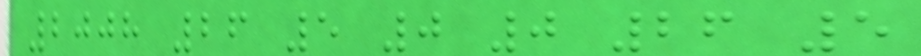2008 26 5 0 0 26 5
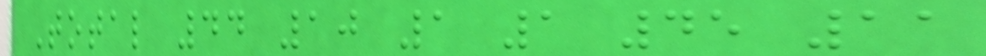Total 44 10 1 1 45 11
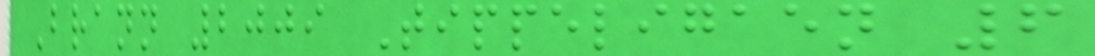Brann 2009 Tippeligaen 6
